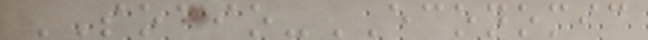SOCIO-ECONOMIC
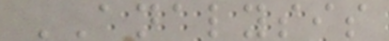ANALYSIS
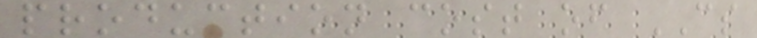production cost of CS
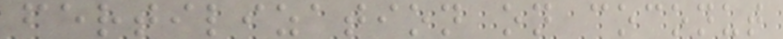fertilization on coconut
